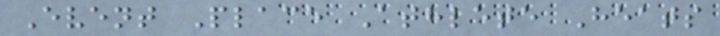Event Place Athlete Heats
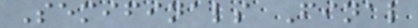Semifinals Final
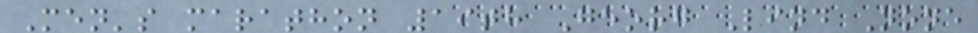Men's marathon 19th Georg Lind None
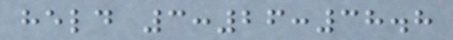held 3:26:38.8
